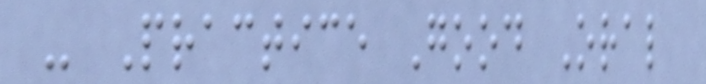- Practice Good Oral
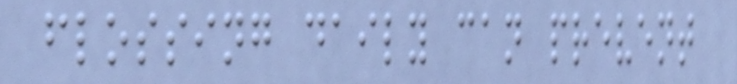flossing daily can prevent
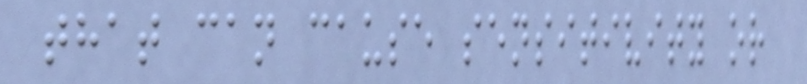that can cause sensitivity or
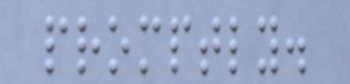promptly.
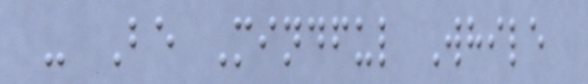- Be Mindful While
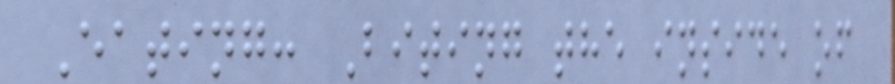Eating: Biting the inside of
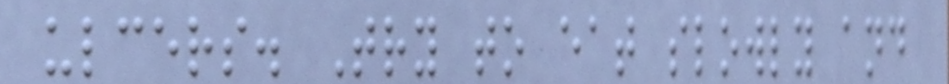ulcers. Try to eat slowly and
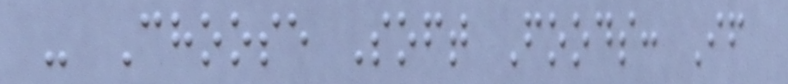- Choose Soft Foods: If
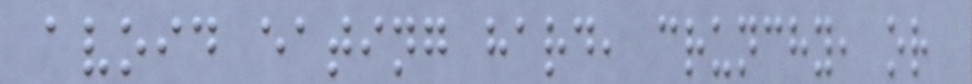avoid eating hard, crunchy, or
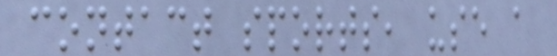contact sports, use a
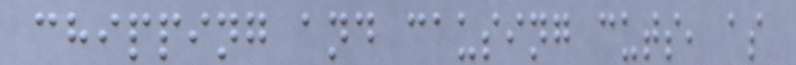chipping and causing cuts, as
